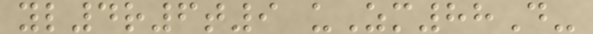yl4r6t9 uZm88D-
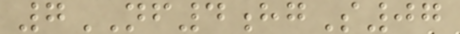7NF4hgS07
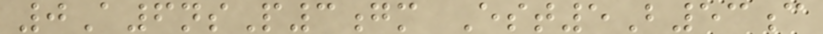0A6nsP3gm Est5B53c
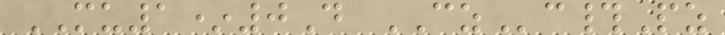MU1*0D CZc#Pz
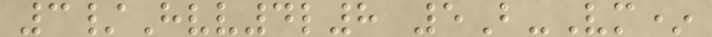3/Hvv4l8 5B-Vm*
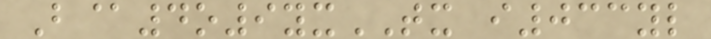B@4o9yxTX i033yl
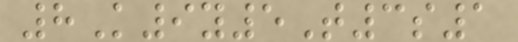8K9y5T3s1
